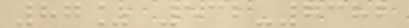87% 532-7382
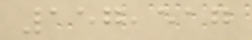157,517
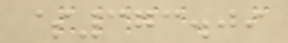$373.09
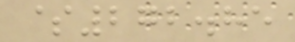$272.85
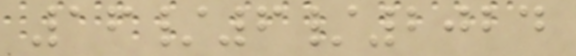16/6/2024
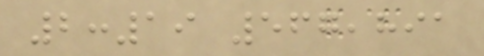2:19 567,891
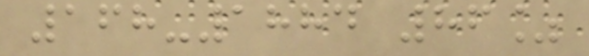168-1884 86%
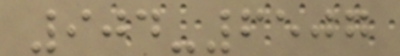904-6507
